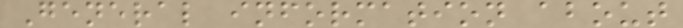General information about
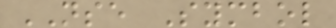NSE Symbol
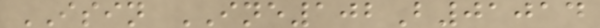ISIN INE102B01014
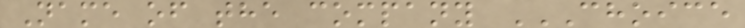Name of the company CHOICE
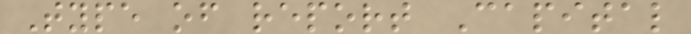Type of report Capital
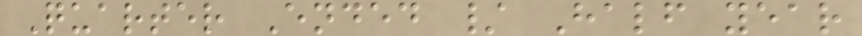Quarter Ended / Half year
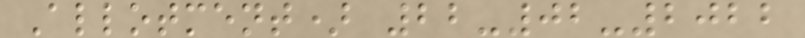Allotment) 22-02-2022
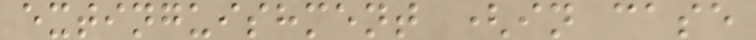extinguishment (in case
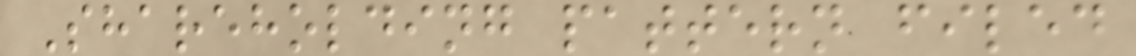Shareholding pattern filed
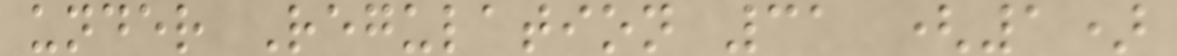under Regulation 31 (1)
